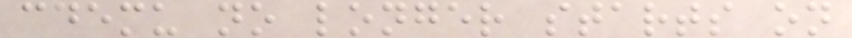cdemu no longer starts on
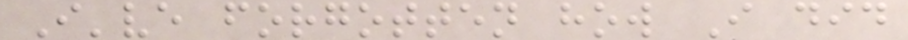I've forgotten how I did
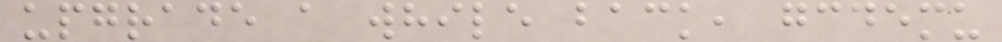upgrade a while back, gcdemu
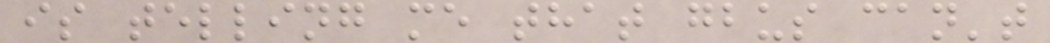is telling me that gbus can't
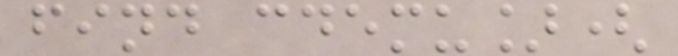find cdemu](
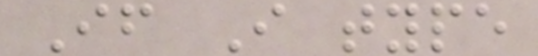If I type
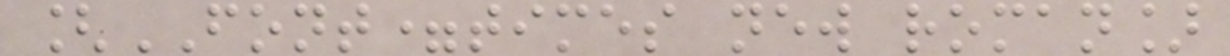[FONT=times new roman]
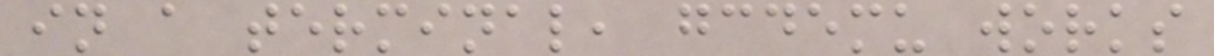in a terminal, gcdemu works
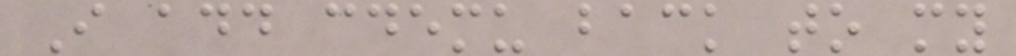I add cdemu back to my
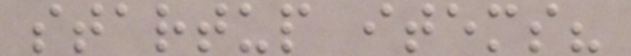startup items?
